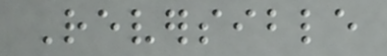Reversible
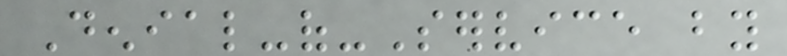Denial-of-Service by
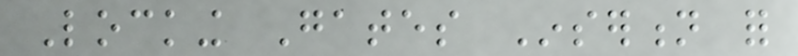Locking Gates Insertion for
